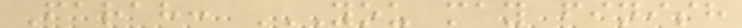Farah: YOU MAY FINISH
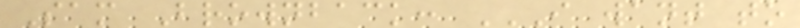Sam Brownback: I WANT TO
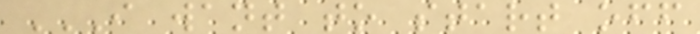I WANT TO START OFF
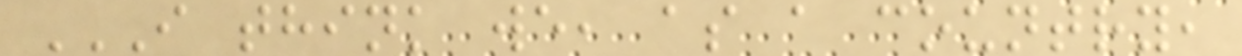I THINK WE, AS A COUNTRY,
